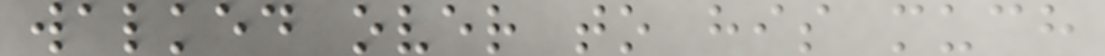walked over to his much
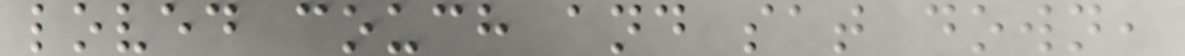loved couch and sat down,
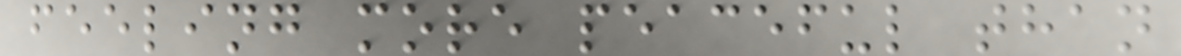feeling more peaceful than
